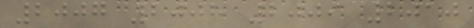2007 2008 2009 2010
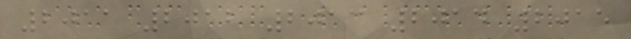2011 2012 2013 2014 2015
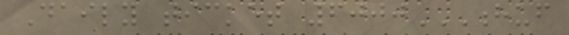Daily ticket 6000HUF
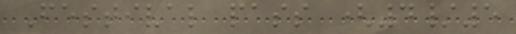Festival pass (4/5
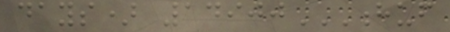days) 14900HUF
